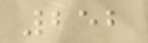252
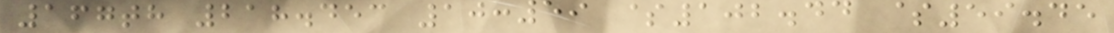167th 218.453 10:59 $102.44 $59.45
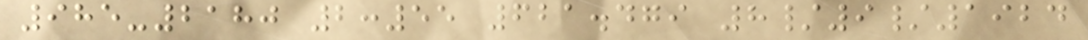985-2180 2:55 621.479 8/9/1924
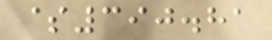$390.81
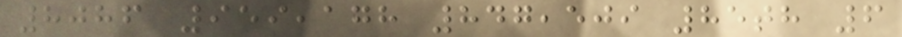8086 959,178 847,509 85th 6
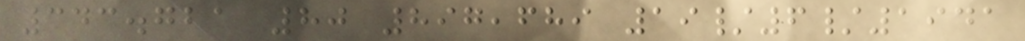343.721 80 897,689 19/6/1941
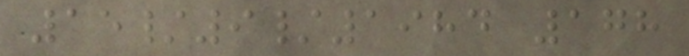15/9/1984 178
